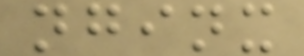nginx
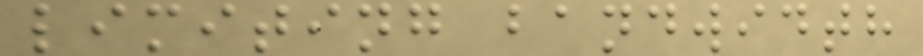limiting bandwidth
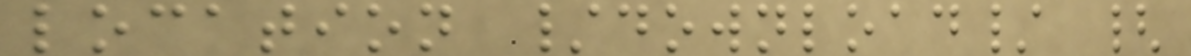location /download/ {
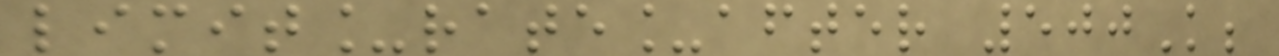limit_rate_after 500K;
